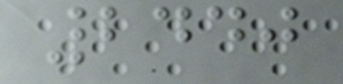2440
